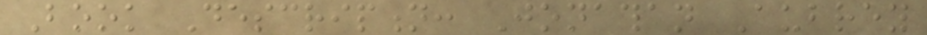Book Description: Jonathan Aubrey
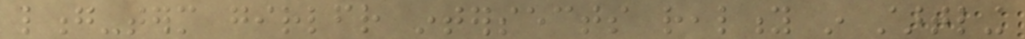long-term girlfriend intersects reality in startling
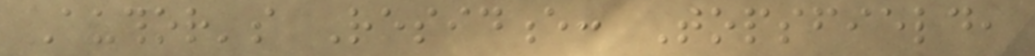Author's Residence: Topsfield,
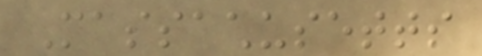Massachusetts
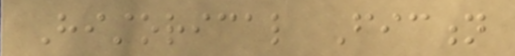Historical Fiction
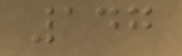147
